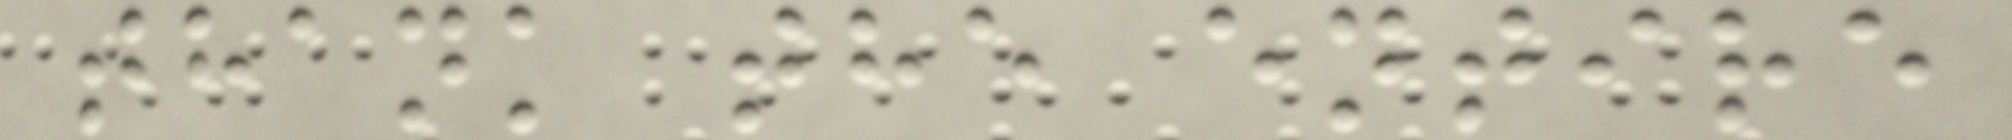thank the entire
